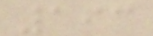193
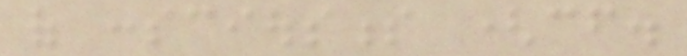of consciousness (cf.
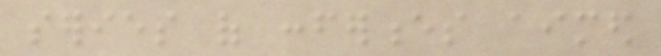series of conferences aimed
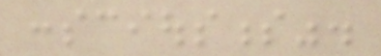consciousness".
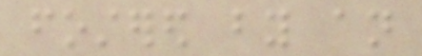fostered by an
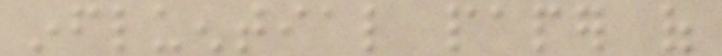influential paper of
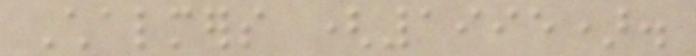Chalmers (1995).
